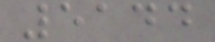5144
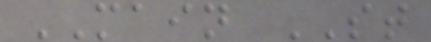MAIN ST
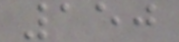150
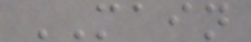MAIN
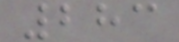283
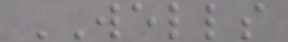WELLS
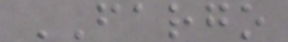FARGO
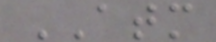ATM
